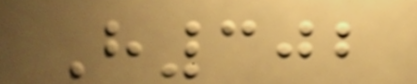H302
